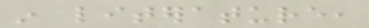in literature,
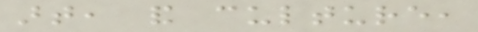art, and culture,
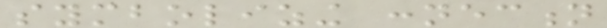symbolizing connection
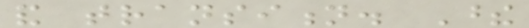and transition. These
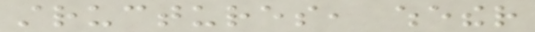structures, whether
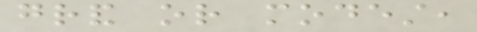grand or modest,
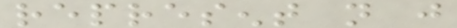represent not just
